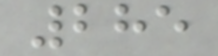285
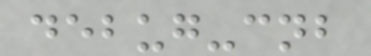debug-cnb
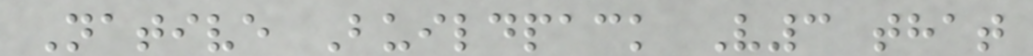Native Buildpack V3 that
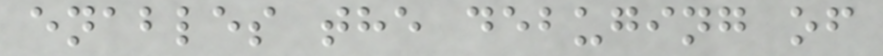enables the debuging of
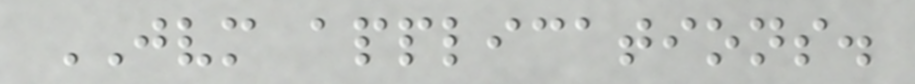JVM applications.
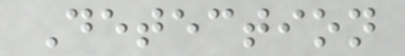Detection
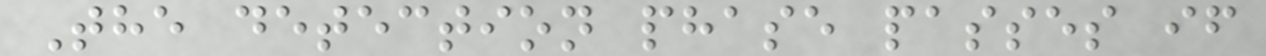The detection phase passes if
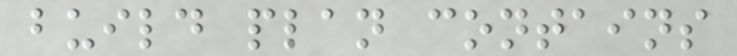build plan contains
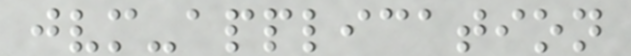jvm-application
